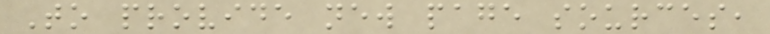To provide new page sources,
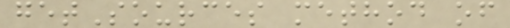getSources method of
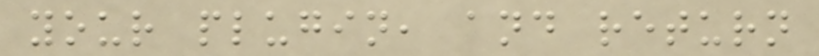your plugin, and return
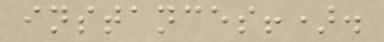instances!).
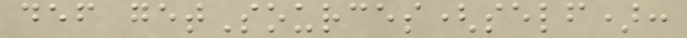def getSources(self):
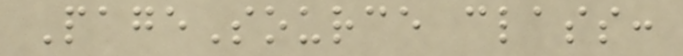PageSource class:
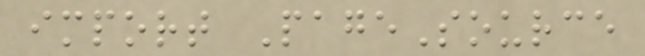import PageSource
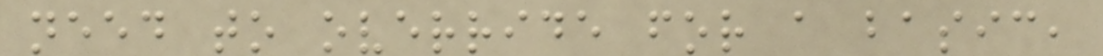need to override for a basic,
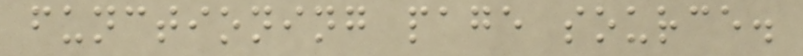functioning page source.
